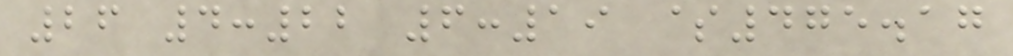26 4:22 6:19 $475.17
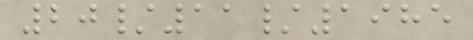20/11/1985
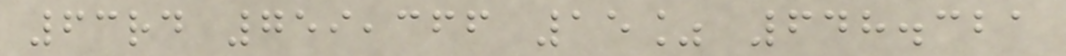63rd 759,366 15% 648.321
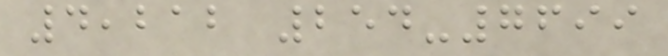4,212 254-7699
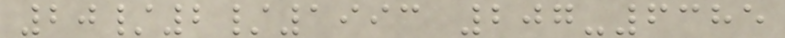20/2/1993 207-6385
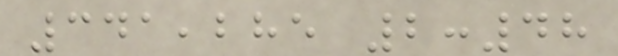341,285 2:48
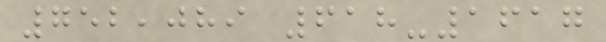752,089 618-1617
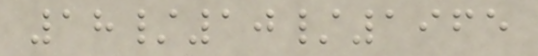18/10/1965
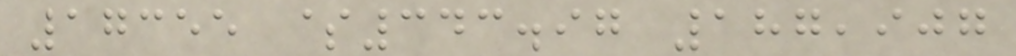17355 $343.97 187,907
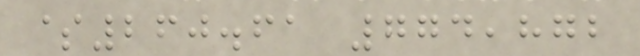$260.61 774,872
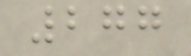277
